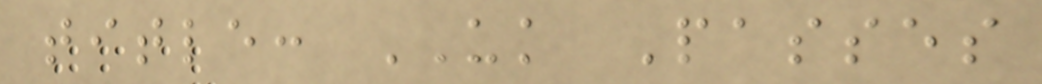title: UK Passes
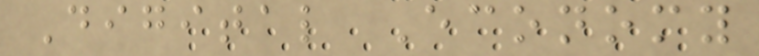Digital Economy
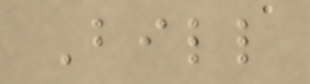Bill
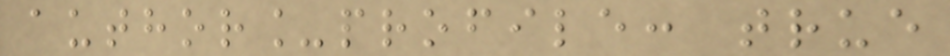author_profile: true
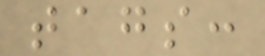tags:
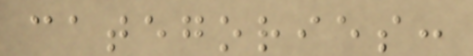categories:
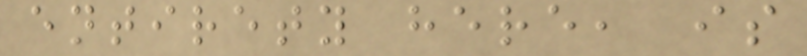entirety here, is
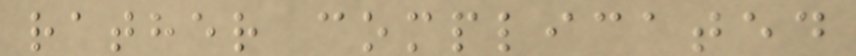rather complicated
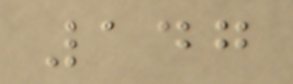147
